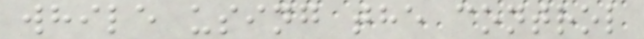while using the control
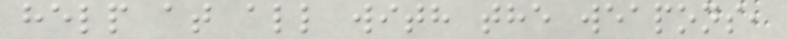help at all with the weapons,
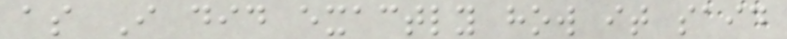as I did exactly how it said
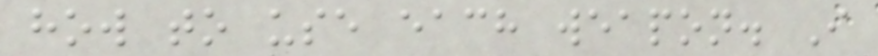how to use each weapon. I
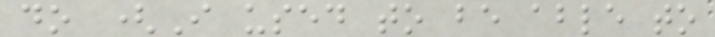do (I used to be able to
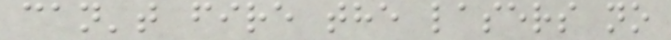can't fire the lasers no
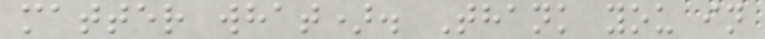matter what). Thank you in
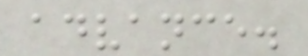advance.
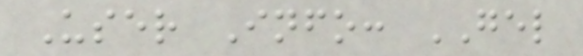User Info: GEL
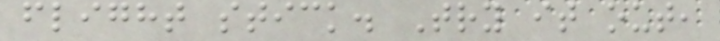flight stick. Try it out,
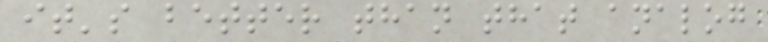it's better than that analog
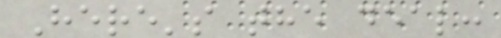Here's the deal:
